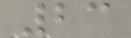23
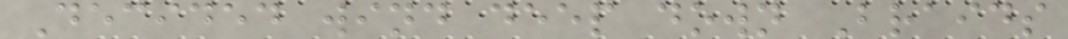Decided wind deep down Braids
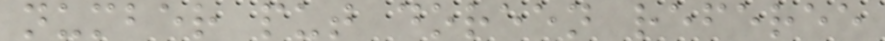number put doreen referee
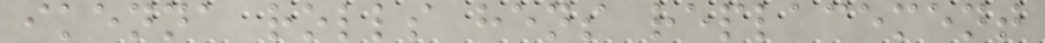ikenna rolls hens replacement
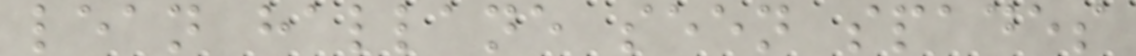lean hallane seen spades
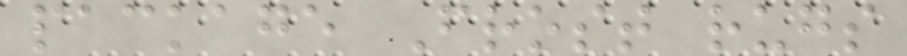package Frost rugs
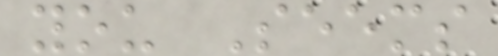you Seems
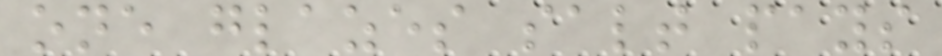one glazes salt pays
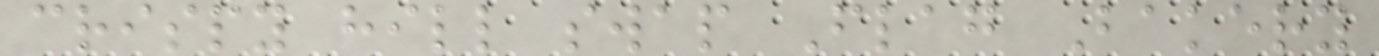crispy hill swap Flag Bakery
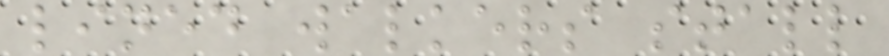lined walkers stall
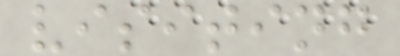visiting
